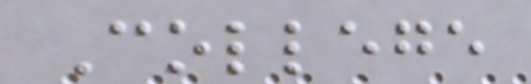College
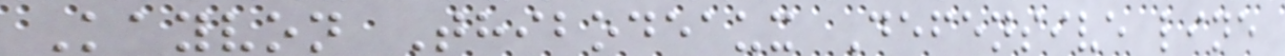Kayvon Thibodeaux Defensive line
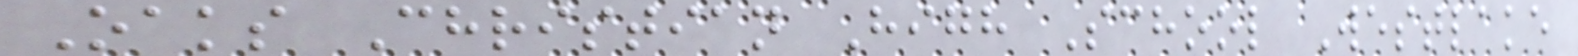Oaks Christian High School Westlake
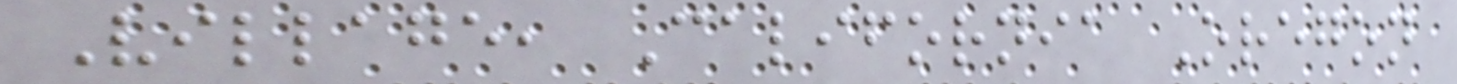Village, California Oregon
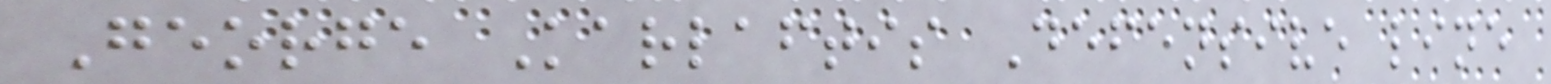George Karlaftis Defensive line
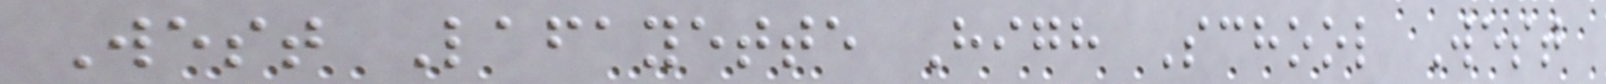West Lafayette High School West
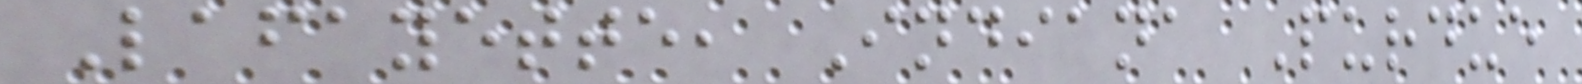Lafayette, Indiana Purdue
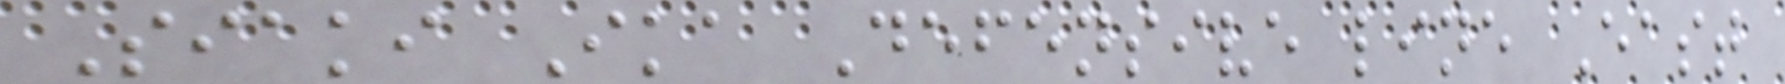Siaki Ika Defensive line East
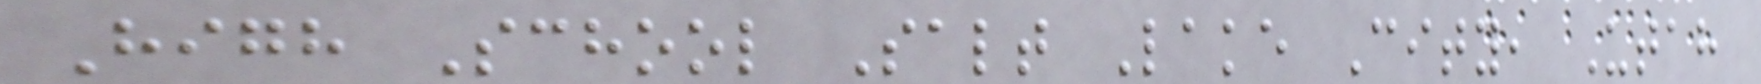High School Salt Lake City, Utah
